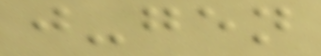j-gen
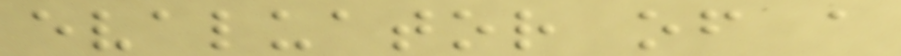evaluator of a
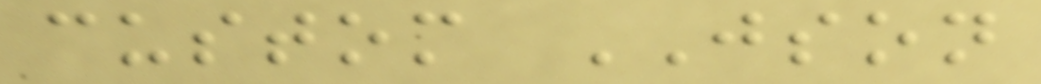custom JSON
